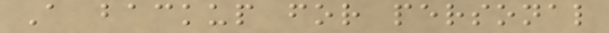A backup for personal
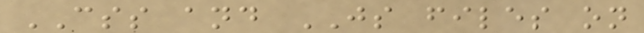CSS and JS files on
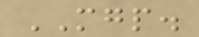MGP.
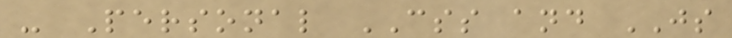- Personal CSS and JS
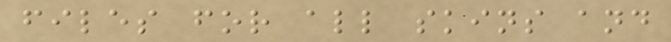files for all skins and
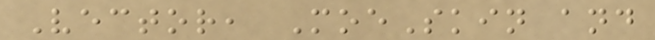Vector, MoeSkin and
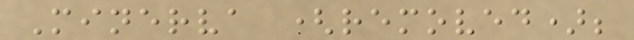Minerva (removed);
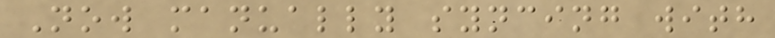Now manually syncing with
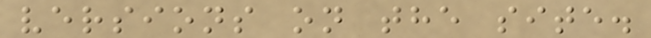versions on the site.
